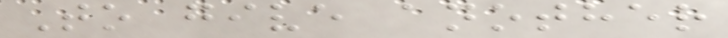To give another
